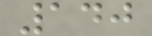140
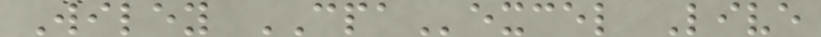Wiley CPAexcel Live
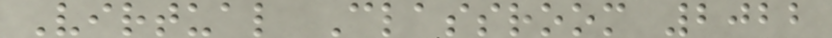Virtual Classroom 2022
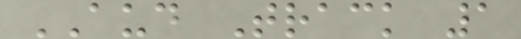AUD Track 1
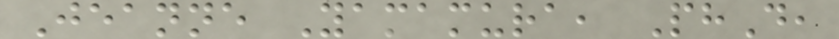Jeanne Yamamura, PhD,
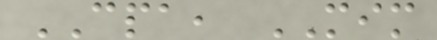CPA, MIM
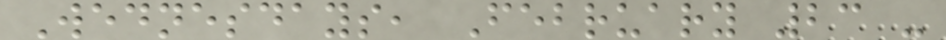Wednesdays, February 23 -
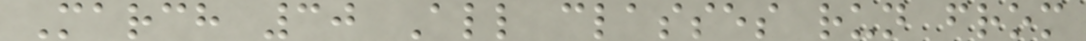March 30 All classes run from
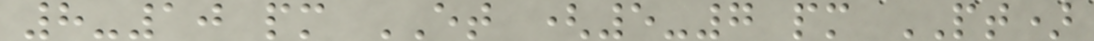8-10 pm ET (5-7 pm PT)
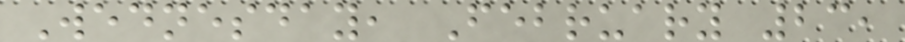Wednesday, February 23,
